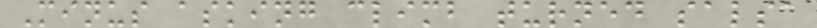Minus asking climb turned salsa
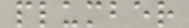plumber
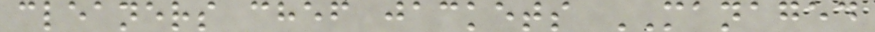cleaners chef jackets MANAGED
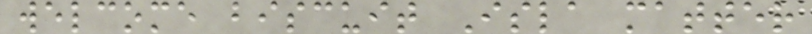welcome biscuit Isla matter
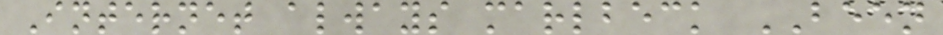Internet always marlbeck BEEN
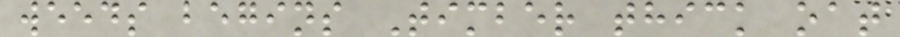weeds begins Timber thick oat
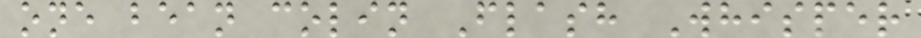one bean colin Flash Whisper
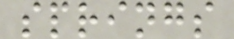springs
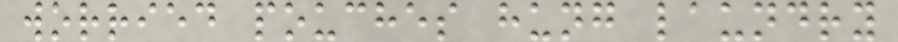worried pouches hung laundry
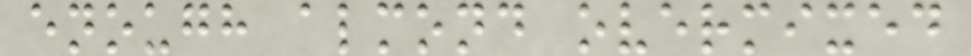enough almond overmixed
